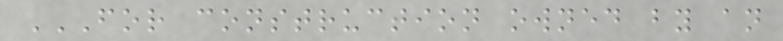FOR CONSTRUCTION OWNED BY AN
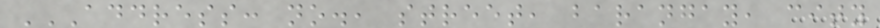ADDRESS: NO., STREET, BARANGAY, CITY
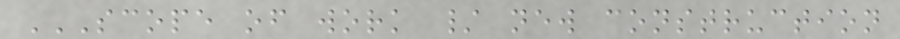SCOPE OF WORK / NEW CONSTRUCTION
